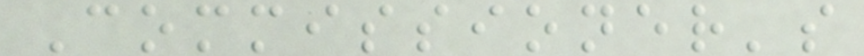Commissioner's
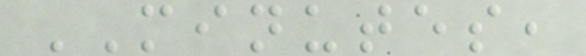MINUTES,
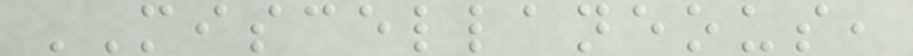MISCELLANEOUS,
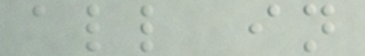all in
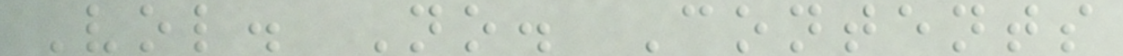Vol. No. Contents
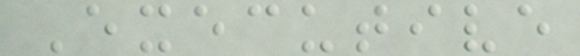Executive
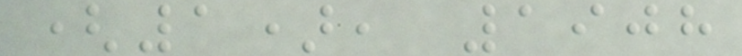(1), 1908
